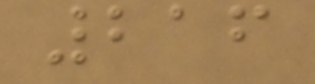216
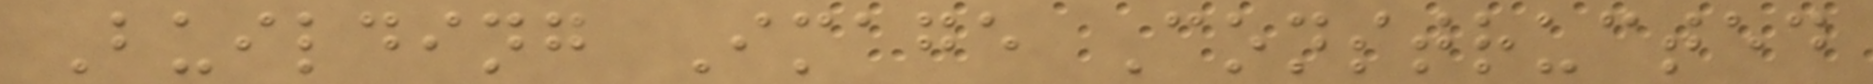Building Image Constructed
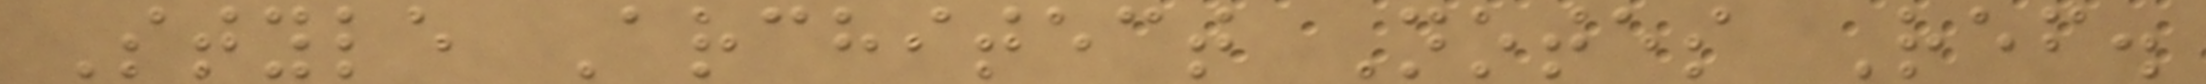Style Architect Notes Ref.
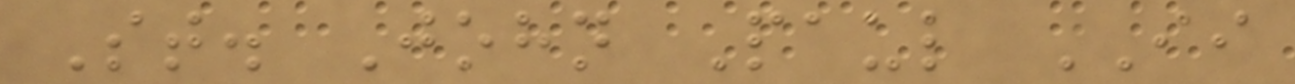St. John Paul II
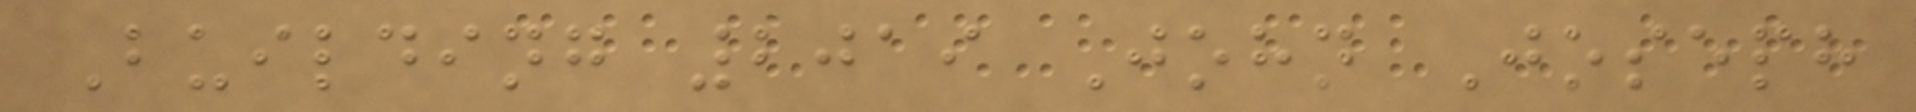Building 2019 John Joseph
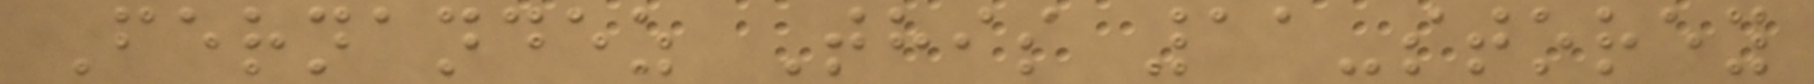Fernandez This 11-storey
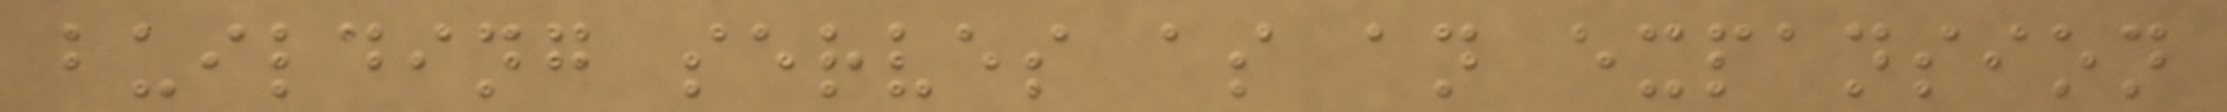building serves as an expansion
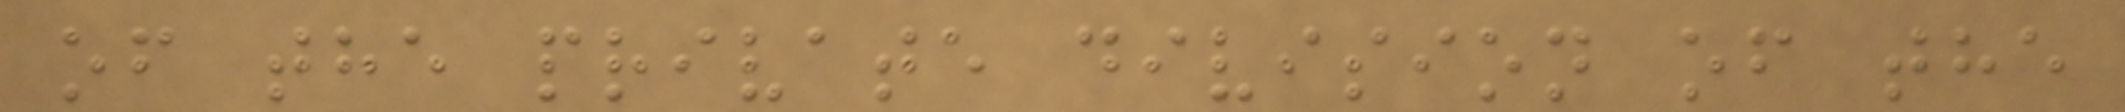of the private division of the
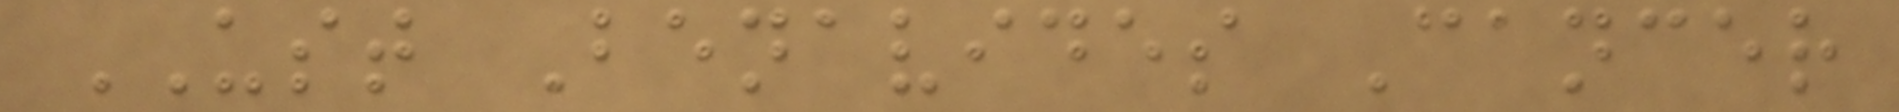UST Benavides Cancer
